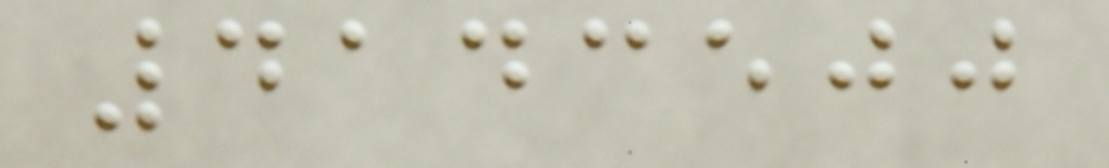4143500
